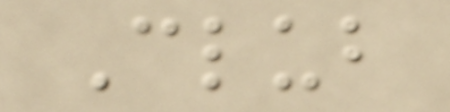Club
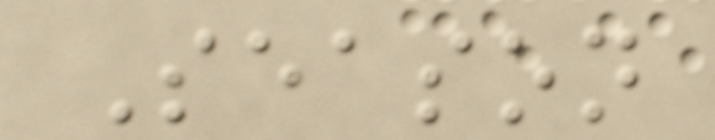Season
